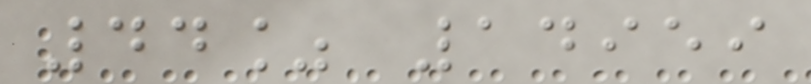44% 14959
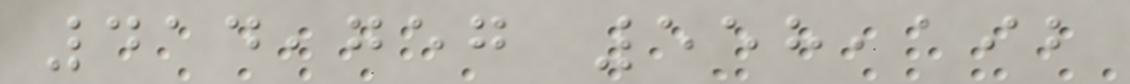414,757 558,192
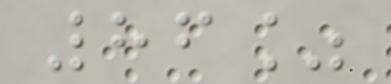86%
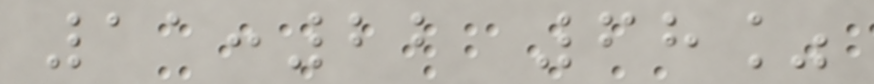11:22 68%
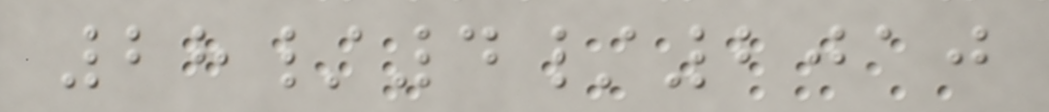28/4/2010
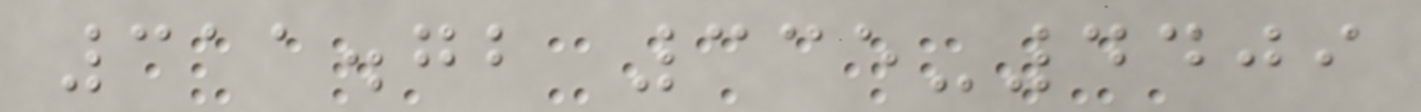311.72 335-4409
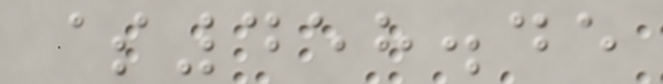$458.45
